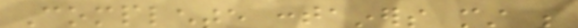Complete containers must be
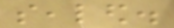sealed.
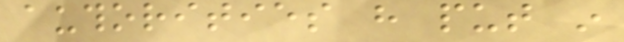authorities have put in
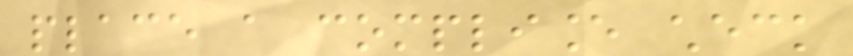place a compliance check
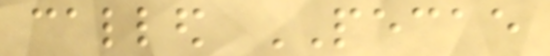called PECAE
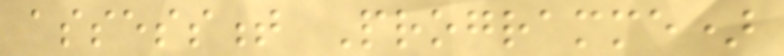assessment Programme)
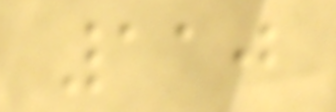110
